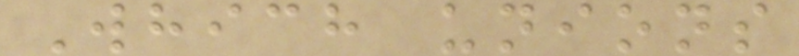Which unions
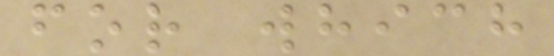for which
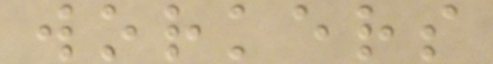workers
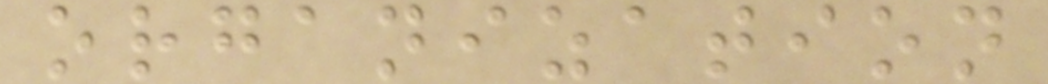organization
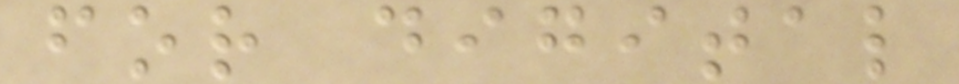for digital
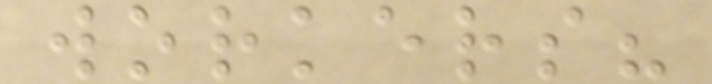workers?
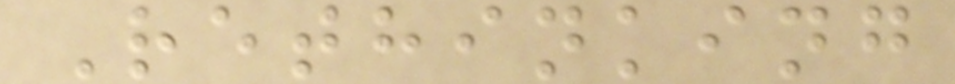Rethinking
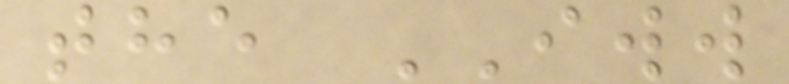the IWW
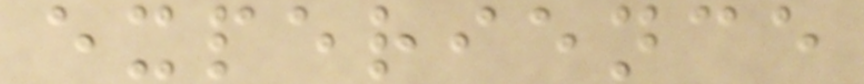experience
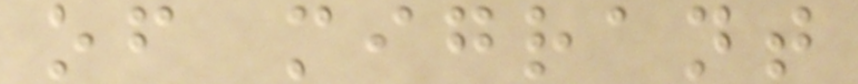of migrant
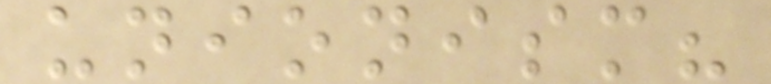unionism?
